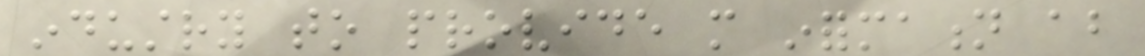industry to provide more information about
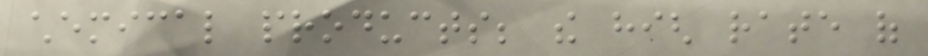chemical products; the high rate of
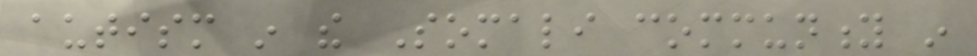autism in the Somali community in
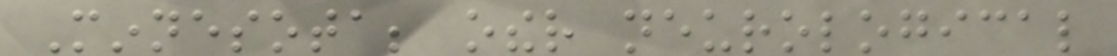Minnesota; other neurological
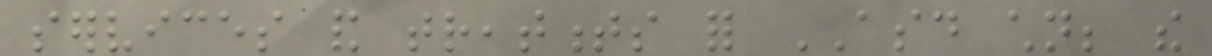services and treatments for ASD children; the
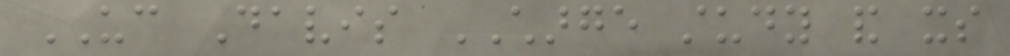UC Davis CHARGE study and its
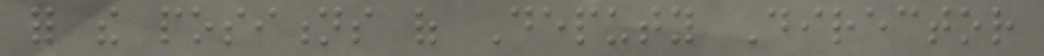for the positions of Deputy Director
